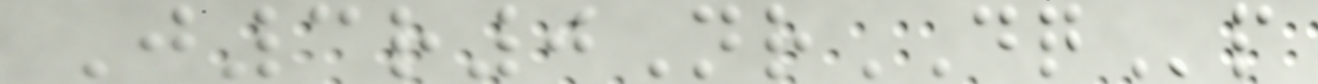J3r0NrDQp
